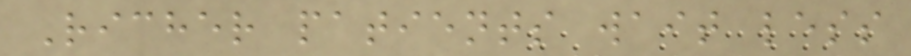Richer patients wait less
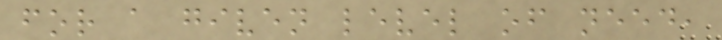for a given level of need,
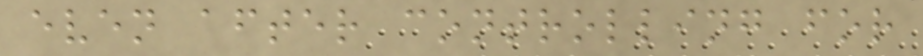even after controlling for
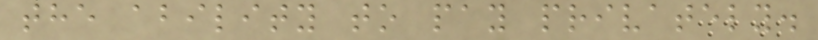the ability to pay privately.
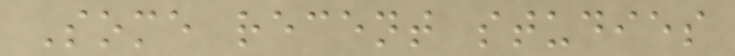Some recent studies
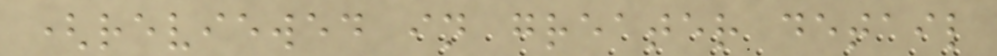(reviewed in greater detail
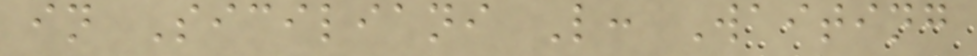in Siciliani L: Waiting
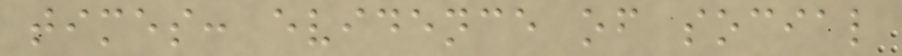times: evidence of social
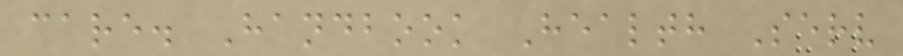care. Handbook Health Serv
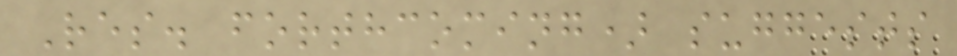Res. forthcoming) suggests
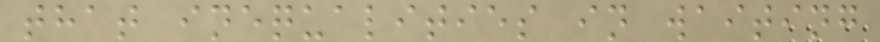that inequalities in waiting
